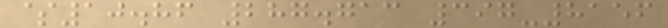$10.86 287.713 397-8156
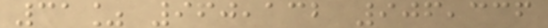31% 960,132 906,336
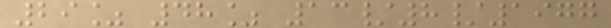29% 48% 13/8/1977
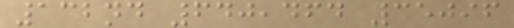132nd 640,464 35096
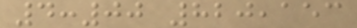4:00 820,153
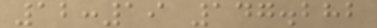12:19 147.282
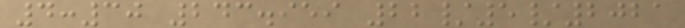4:30 243.959 22/5/2021
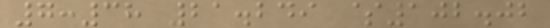7:38 21.249 $102.02
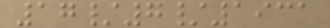17/7/1931
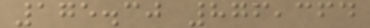175.30 876,364
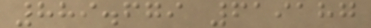889.679 619187
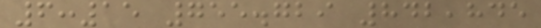6:15 755.729 842,845
